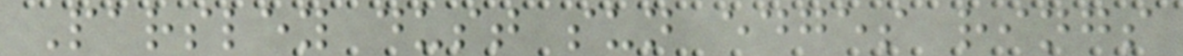Parsley dust sun edges rings
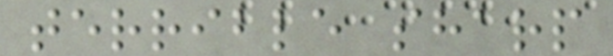terrible sharp
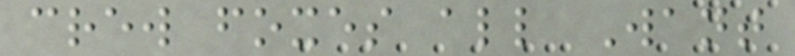crew foxes all Want
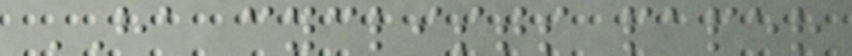HA cyclists paper
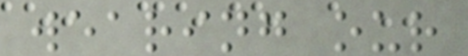wearing our
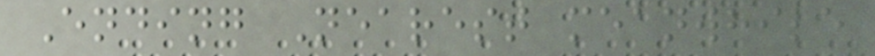Ending Nearest meanwhile
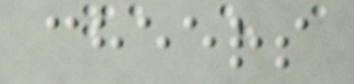cheers
